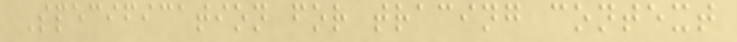Specification for tracing context
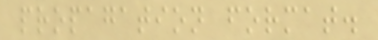propagation format.
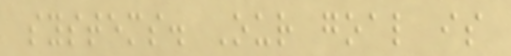systems. Our goal is
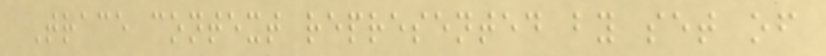Trace context represented by set of
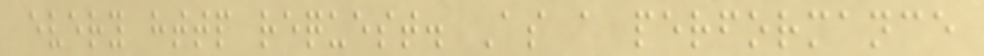every http request. As a performance
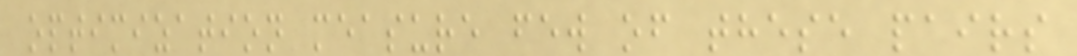optimization measure few of these pairs
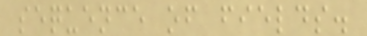sequence of fields.
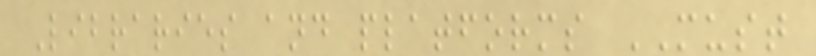Libraries and platforms MUST
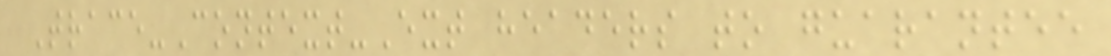Trace-Context-Ext headers to guarantee
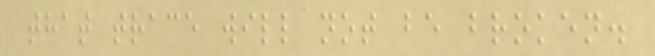that trace will not be broken.
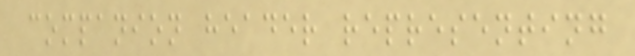companion header representing
